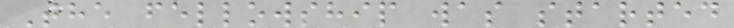The fellowship was started
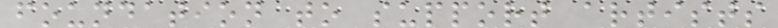foundation to support artists
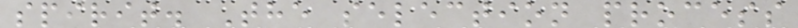spirit. The selection process
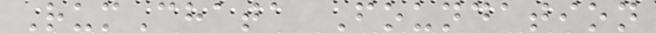RumChata Foundation
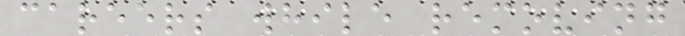careers while removing
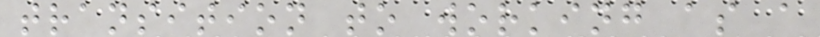transition to working as a
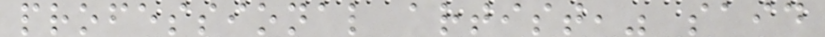professional artist," said
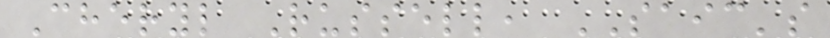Cheryl Russell, SAIC's
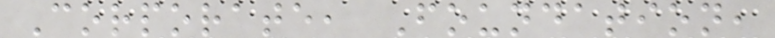Corporate, Foundation,
